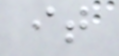it
